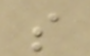s
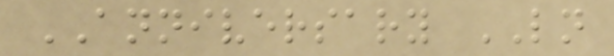ANNIVERSARY LN
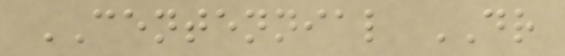CENTENNIAL DR
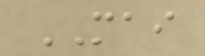MAI
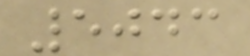5043
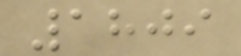1809
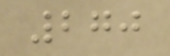270
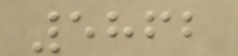5862
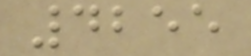4255
